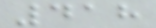418
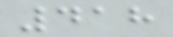418
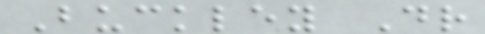Buckley Dr
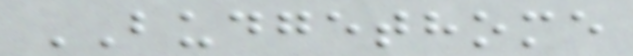BUDGETHOME
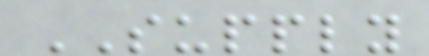SUPPLY
